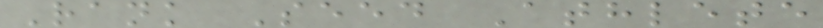Rank Seed Athlete
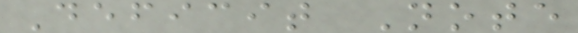Deficit Note
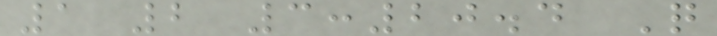1 2 3:20.4 Q
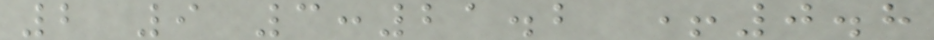2 9 3:21.2 +0.8
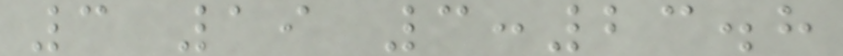3 19 3:23.8
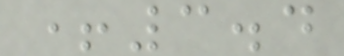+3.4
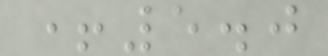+5.0
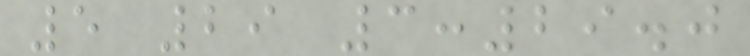5 29 3:29.0
